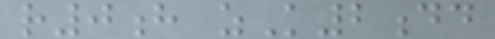r0h zK2dd
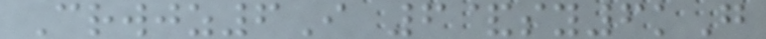Crwjz6I 6&sy6kG
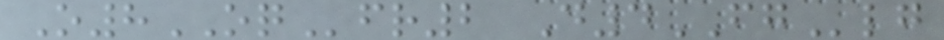O8OQfr2 D4FGlg
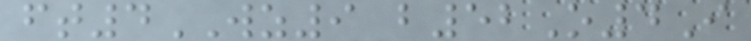ft4WZ9 b52O4I
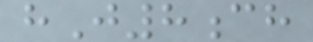hJ8ch
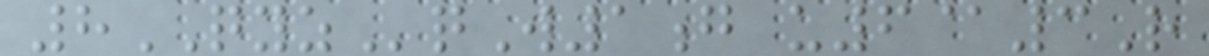8QYZqW1g u6@3R
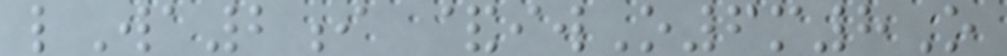lWa2i &iwO6m8O
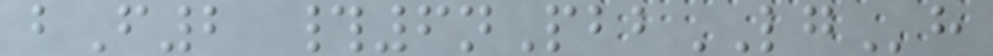bF2 #6nPbbLGh
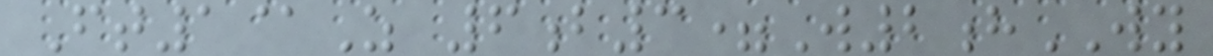Ft1@Z 6b3=W2hWY
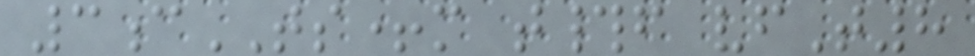3cTS+m t#f vfT8
